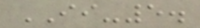II-5.
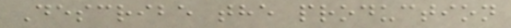Describe the production
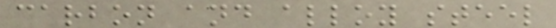carbon and alloy steel
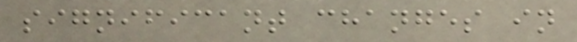significant changes in
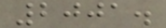2001.
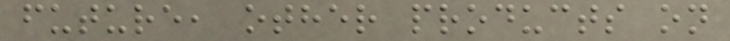future, other products on
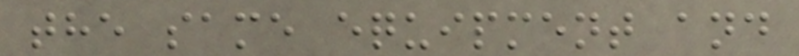the same equipment and
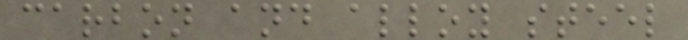carbon and alloy steel
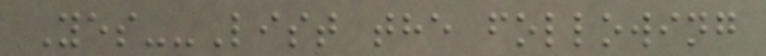Yes--List the following
